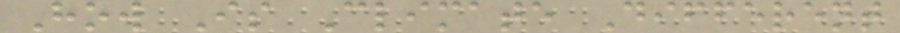How Is Climate Different
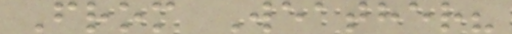From Weather?
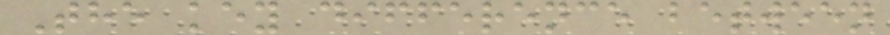The key difference between
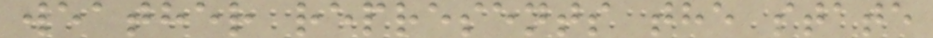weather represents the state
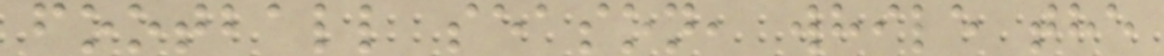football season, while the
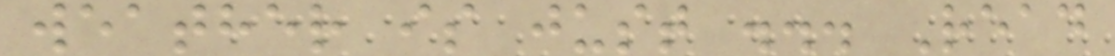weather is just ... Read
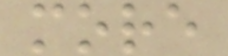more
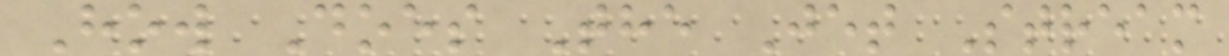How Does The Jet Stream
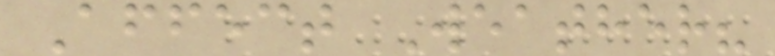Affect Weather?
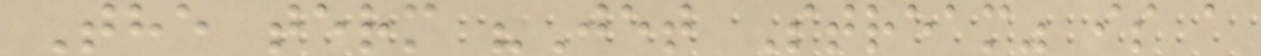The term "Jet Stream" is a
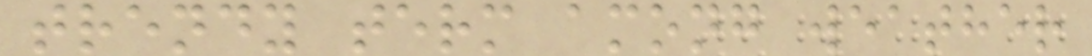trendy term among weather
